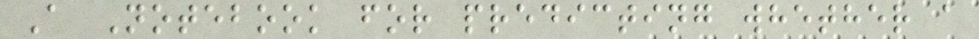A Notebook for predicting whether a
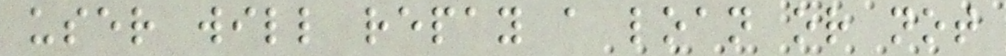user will repay a loan or not
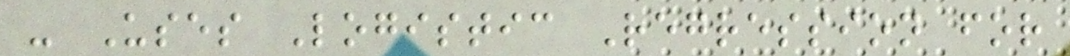- Uses Logistic Regression for
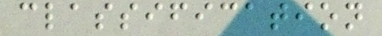classification
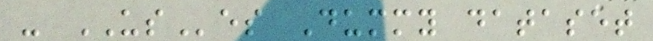- USes Dummy dataset
